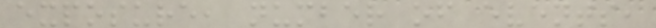exposure, number of events,
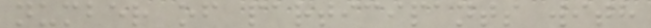number of participants with
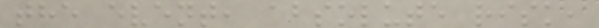the event, absolute risk,
